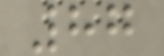87
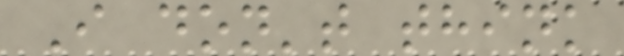I don't think
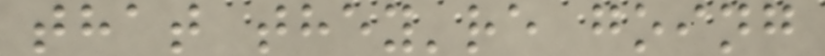that they're going
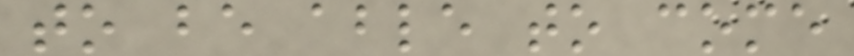to be able to come
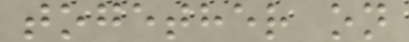together on
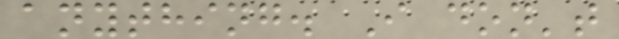anything. I don't
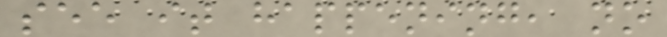see it happening, no
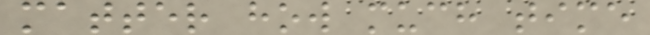matter how much time
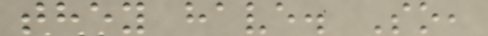they have. So,
